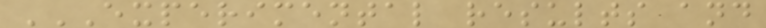EXPERIMENTAL RESULTS AND
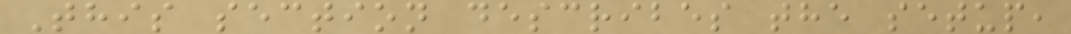This section describes the setup,
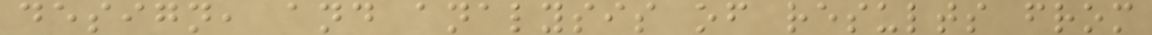design, and analysis of results from
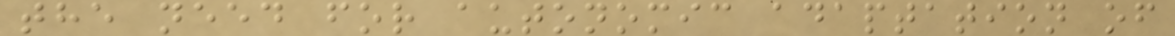the need for autonomic adaptation of
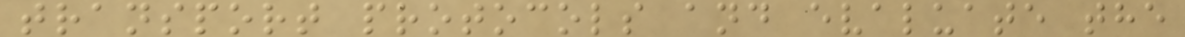transport protocols and evaluate the
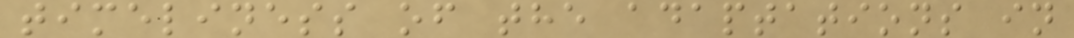timeliness of the adaptations in
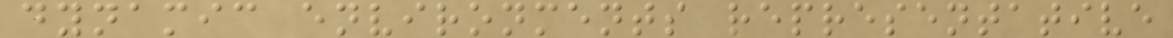dynamic environments representative
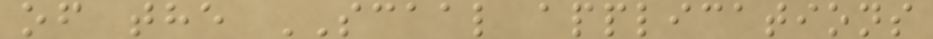of the SCAAL applications
